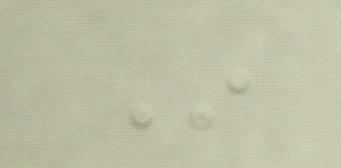In
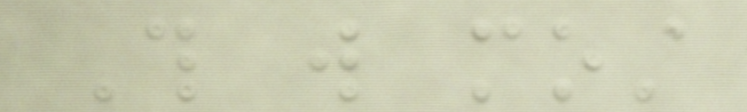This will most
